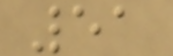51
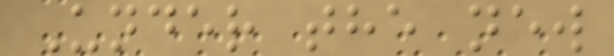Under the new
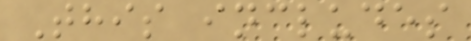This includes
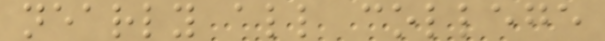nearly all college
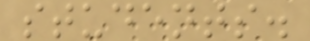students.
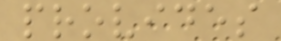provides
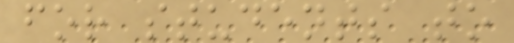for students to
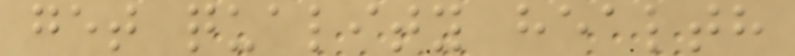get quality health
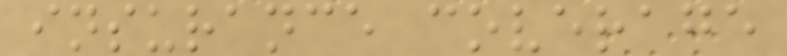insurance coverage
